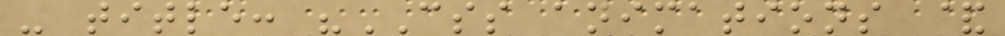- title: "CSS animations &
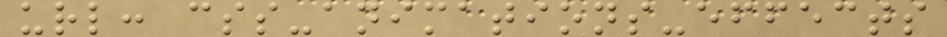url: css-animations-effects
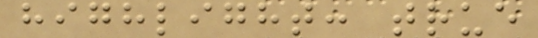highlight: true
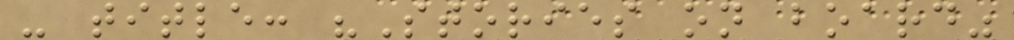- title: "Stories on board"
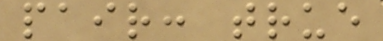pair: true
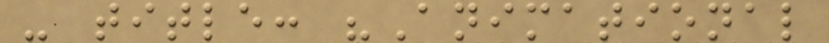- title: "Animational
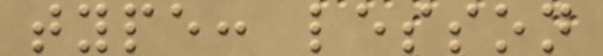type: lesson
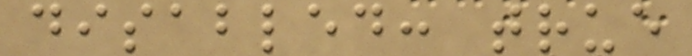disabled: true
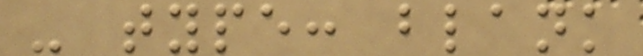- type: blank
